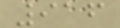916
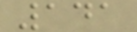141
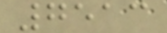7513
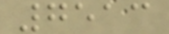7513
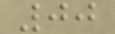00
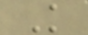K
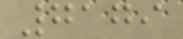7179
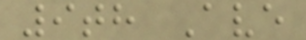9th Ave
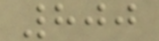800
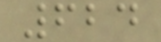624
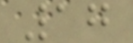17
